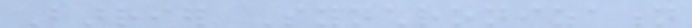Barrier Synchronization
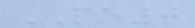PE0
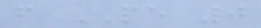from PE 0
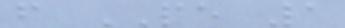from PE 1
